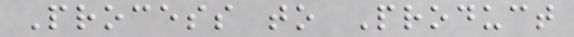Process to Product
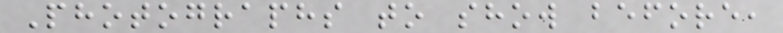Photographs to show before,
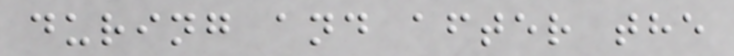during and after the
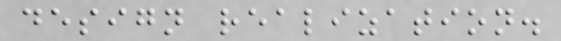design realization.
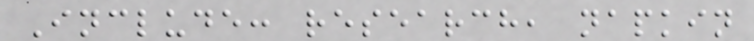Include: research, napkin
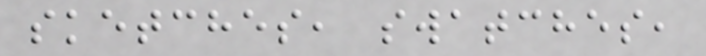sketches, swatches,
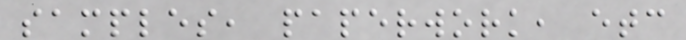samples, paperwork, etc
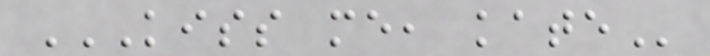KISS ME, KATE
